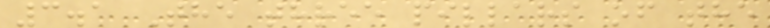3.1 The three pillars of the
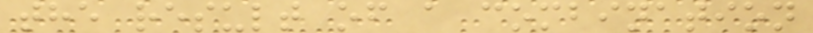the result of a combination
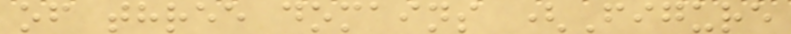of three domains (Figure
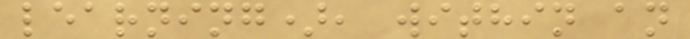learning), within an
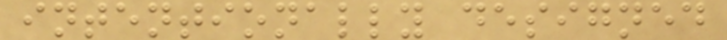intentionally designed
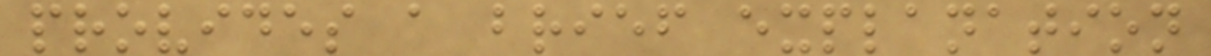provides a brief explanation
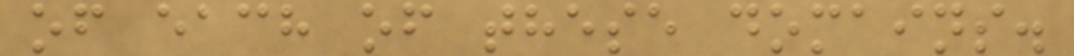of each of these domains.
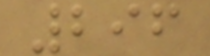296
